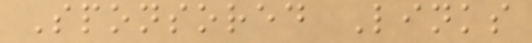Sponsored Links
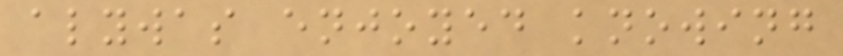alywas enjoyed knowing
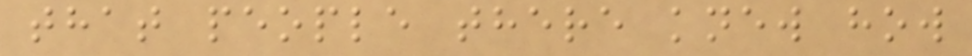that people there knew how
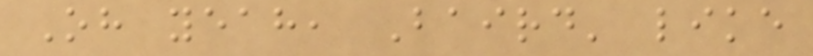Oh yeah, Baird' like
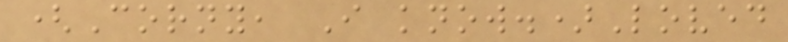(Corny, I know.)Loved
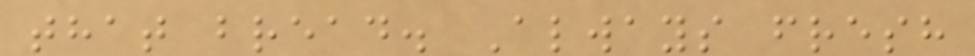that bread. Always fresh
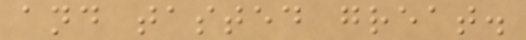and tasted great.
